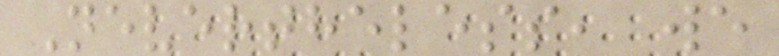Nevertheless, we
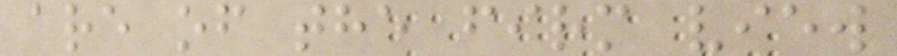are of the firm view
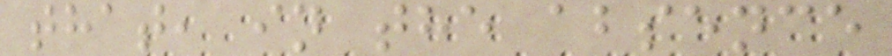that, in the absence
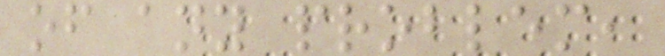of any problem,
